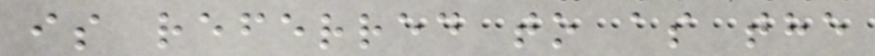is referred to as the
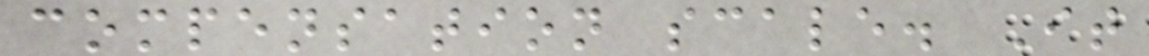compensation scale. It
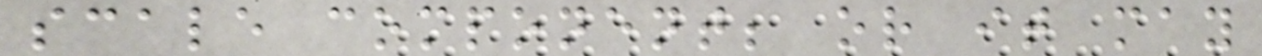scale component; or it may
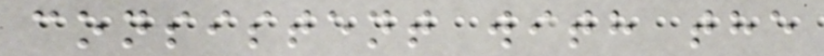consistent with the
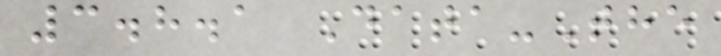3.8.1 Data-The
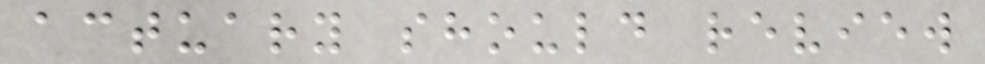actuary should review
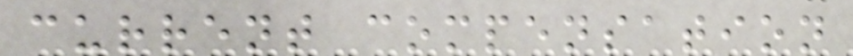current compensation
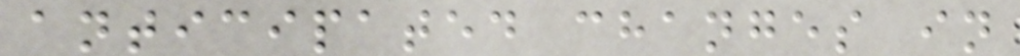anticipated changes in
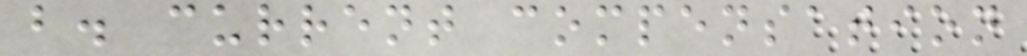b. current compensation
